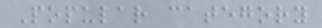Popular category
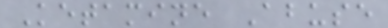Ketamine Abuse
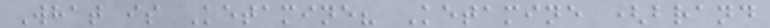What is Ketamine? Ketamine (brand
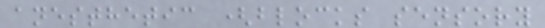anesthetic (blocks sensory
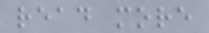read more
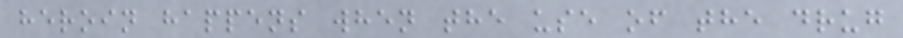heroin happens when the use of the drug
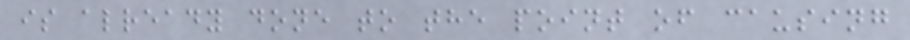is already done to the point of causing
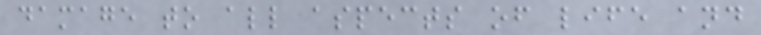damage to all aspects of life and
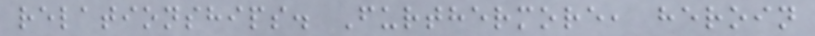relationships. Furthermore, heroin
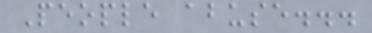People abuse...
